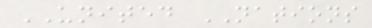UNITED NATIONS
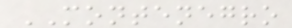MONTENEGRO
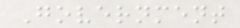Government
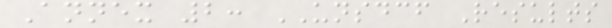Annex 2: UNSDCF Results
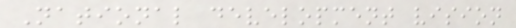National development vision
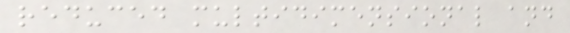reduced multidimensional and
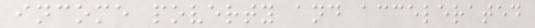income poverty and accelerated
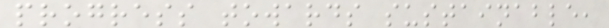progress towards sustainable,
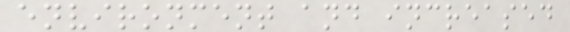environment and increased
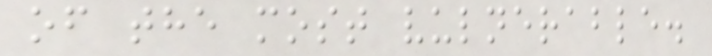of the most vulnerable.
